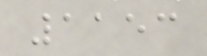1153
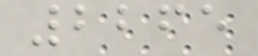2265
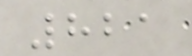821
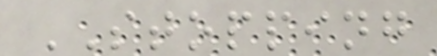STOPPING
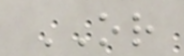OR
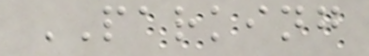PARKING
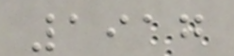1917
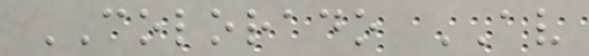COLORADO AV
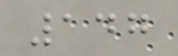147
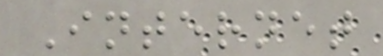Internet
